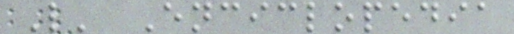L' Enciclopedia
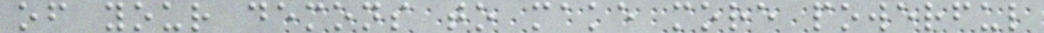of your demons to make more powerful
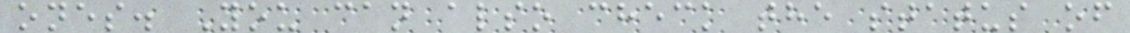ones. You can also check the status of
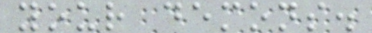your demons.
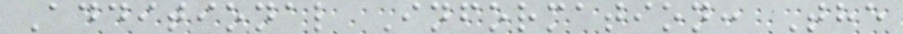Additional Information: The
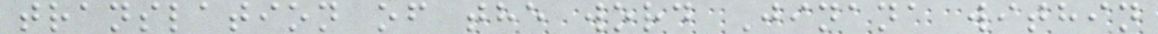translation of the word Jinana within
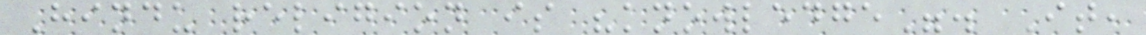Hindu religion is "knowledge". It,
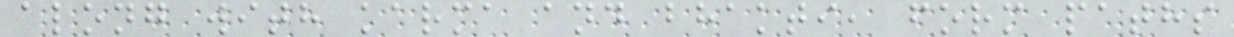along with karma and bhakti, form paths
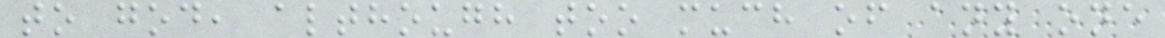to god, although too much of any one
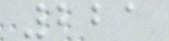221
